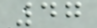47
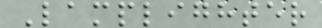Lamplighter
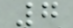7
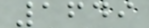1649
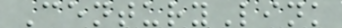CenturyLink
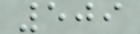509
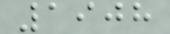1908
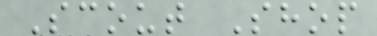Scout Shop
